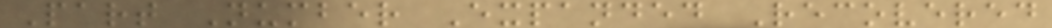Part Number Expanded Recovered
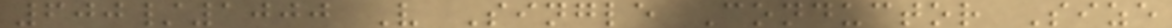600/1000 V Single Conductor Size
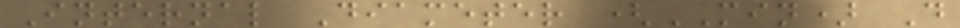Internal Diameter (MIN) D
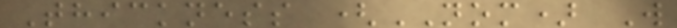Thickness (NOM) W
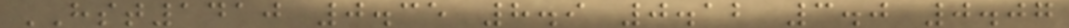HST1410 0.35 8.9 0.12 3.0 0.07
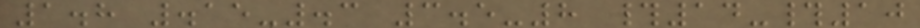1.8 .15-.3 3.5-8 #14-#10
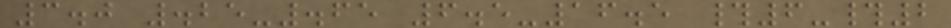3.0 .25-.65 6.5-16.5 #6-#2
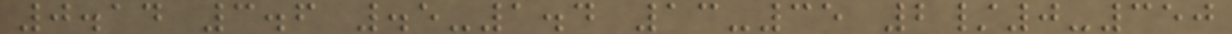0.14 3.6 .5-1.4 13-35 2/0-350
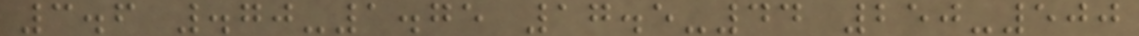3.6 .70-1.75 17.5-44 250-500
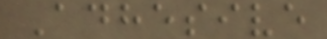Adhesive
